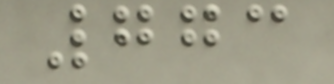773
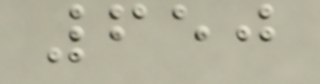650
